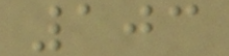103
